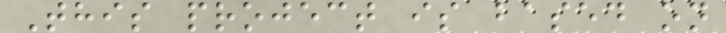This project is based on
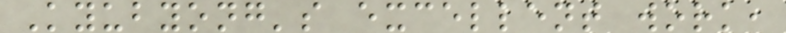Kyubyong's excellent work,
